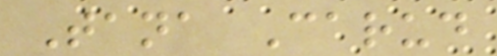Tana Carud
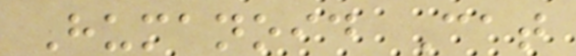Humanoid Cat
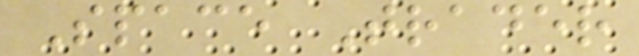Space Trader
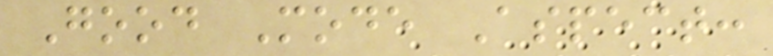Good Mode Aspect:
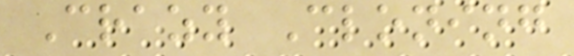Crazy Cloning
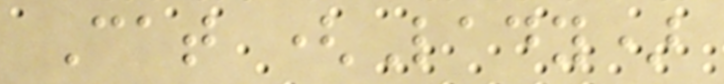Cat (Lady)
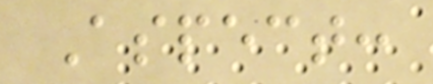Aspect:
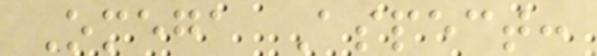Omega Aspect:
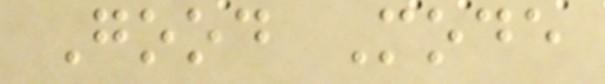Good Mode
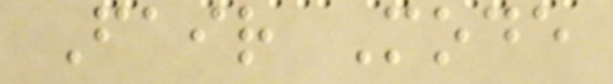Fair Mode
